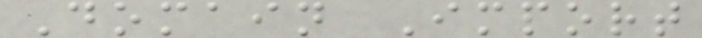Domain Import
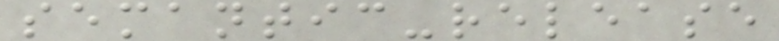semantic-release
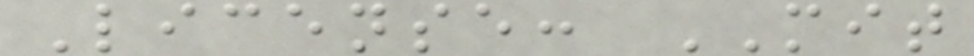License: MIT
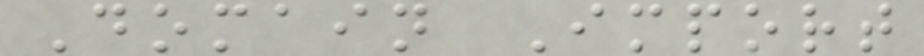Domain Import
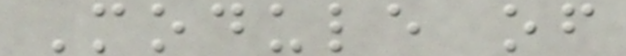Module of
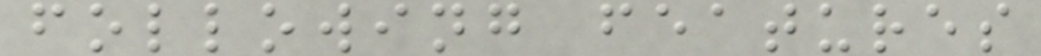following features
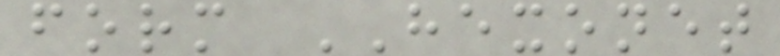form HEXONET
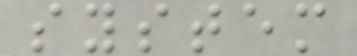system
